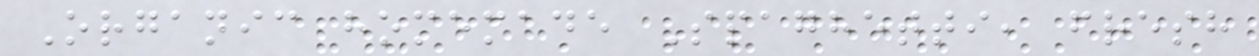Organic homemade Spaghetti, fresh
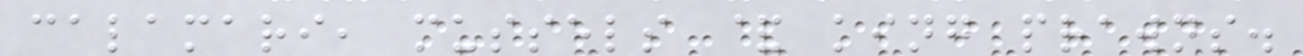calamari, mussels & king prawns.
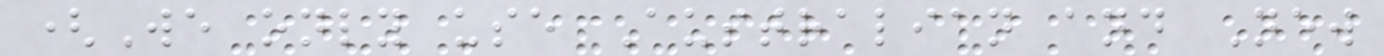(We only use Australian and New
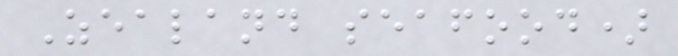Zealand seafood)
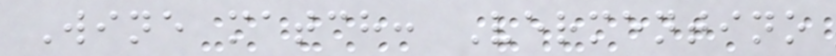Wine match: Vermentino
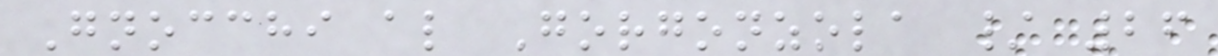Gnocchi al Gorgonzola / 26
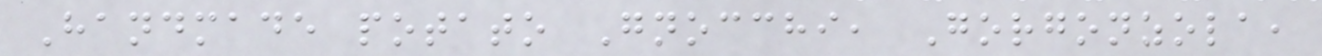Handmade potato Gnocchi, Gorgonzola,
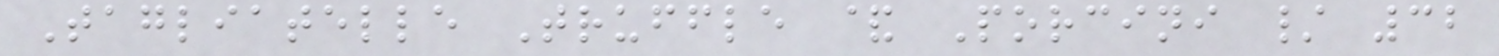Tagliatelle Truffle & Porcini / 32
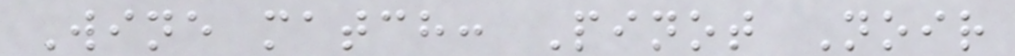Wine match: Pinot Noir
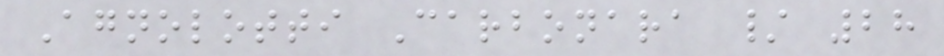Agnolotti Carbonara / 28
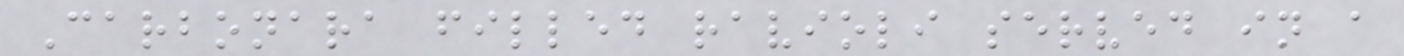Carbonara filled ravioli served in a
